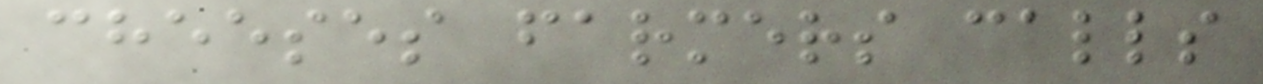cheeses farmers calls
